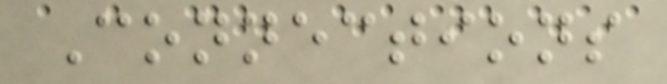Connections
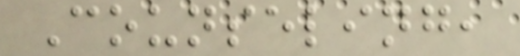Counseling,
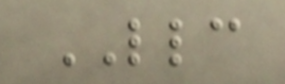LLC
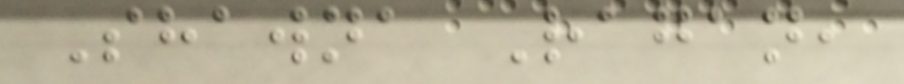Shawna Ragan,
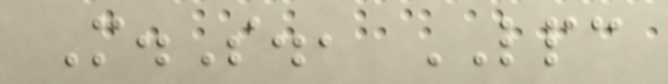M.S., LPC
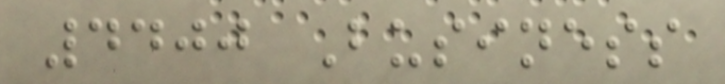4400 Business
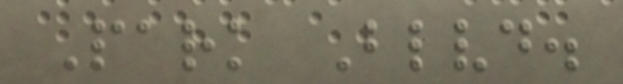Park Blvd.
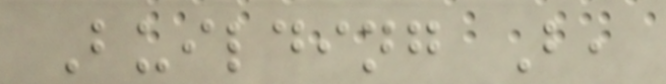Building B,
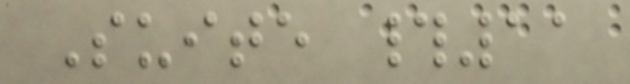Suite #11
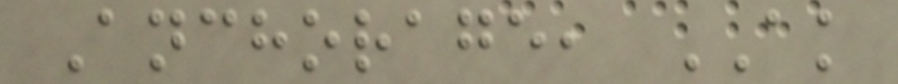Anchorage, AK
